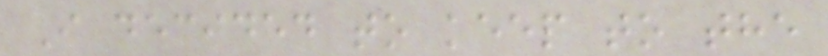I decided to keep to the
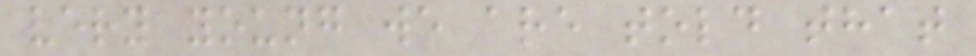very young we are told that
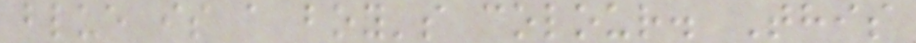blue is a boy's colour. This
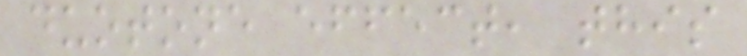duotone effect, this
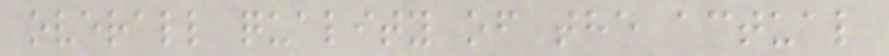overall quality of the actual
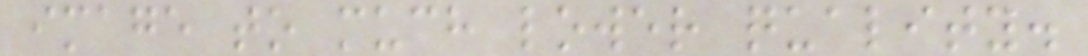image to much lower quality.
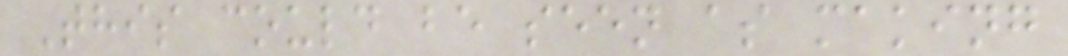This could be seen as making
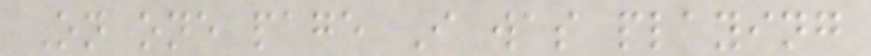On one page I was playing
